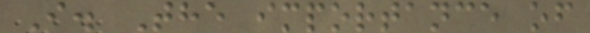I. The importance of
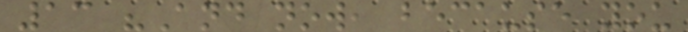13 "And now, because you
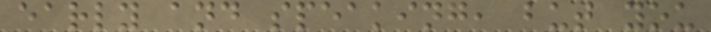early and speaking, but you
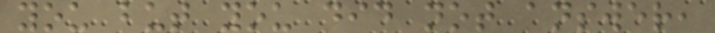you but you did not answer,
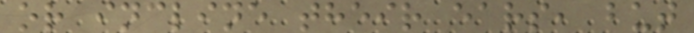or incline their ears, but
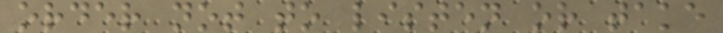order not to listen or take
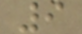9
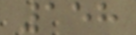158
